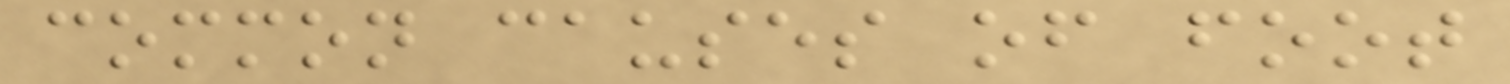common causes of foot
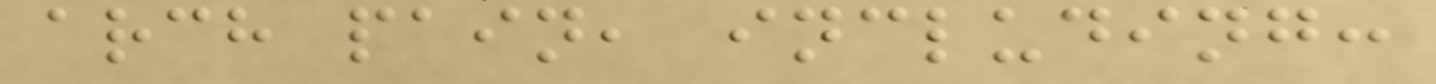arch pain, including:
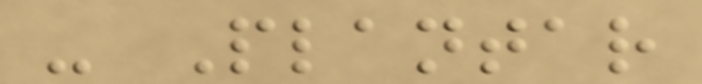- Plantar
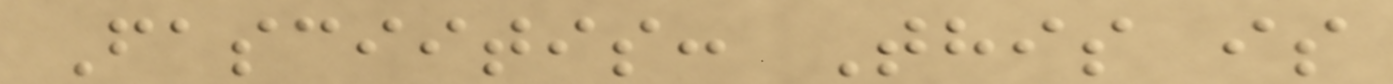Fasciitis: This is
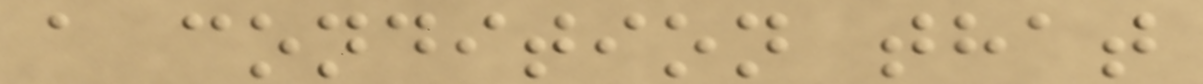a condition that
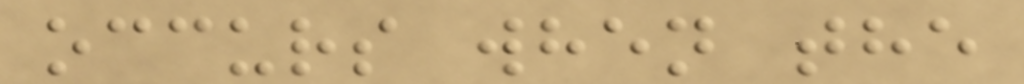occurs when the
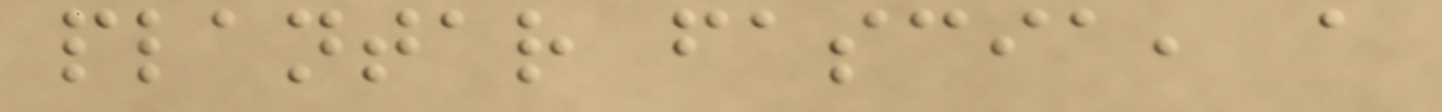plantar fascia, a
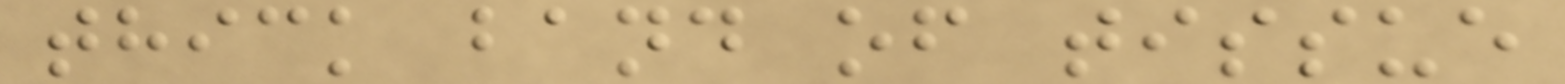thick band of tissue
